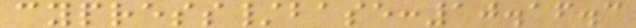cypress/base:10.16.3
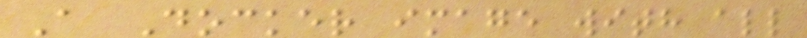A Docker image with all
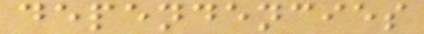dependencies
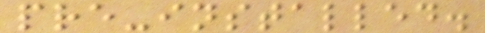pre-installed.
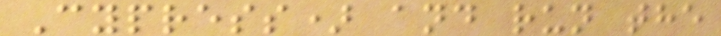Cypress) and run the
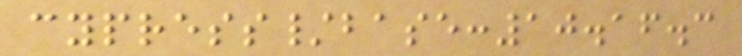cypress/base:10.16.3
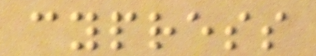cypress
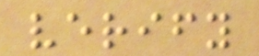verify
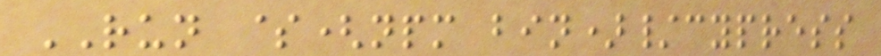RUN $(npm bin)/cypress
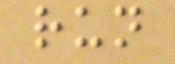run
